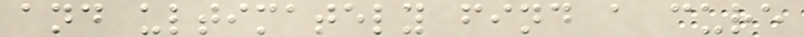and ultimately find a cure
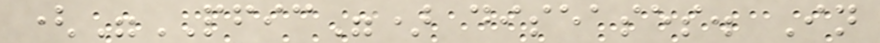("PFIC") diseases. In
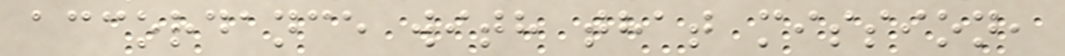accordance with that mission,
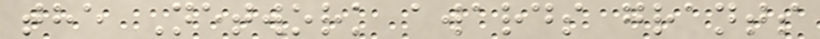the Network awards grants
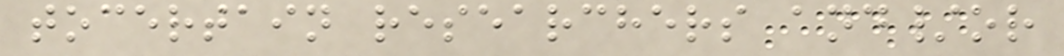tocertain researchers and/or
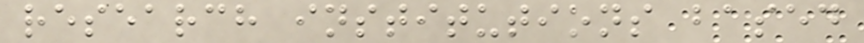research institutions based
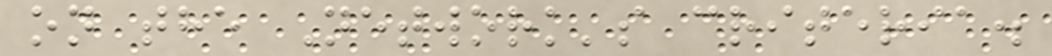on the Network's criteria.
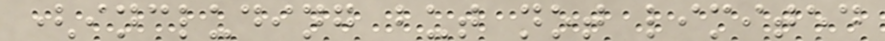(including but not limited
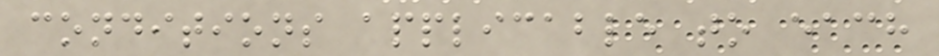conditions applicable to each
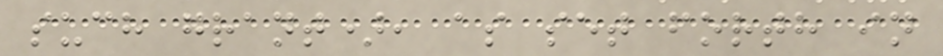such grant), as set forth in
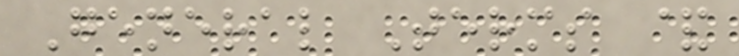General Terms &
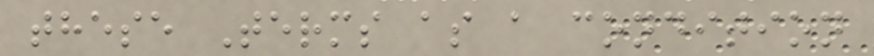these Terms as a condition
